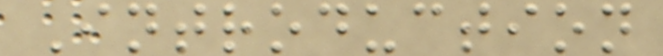Introduction
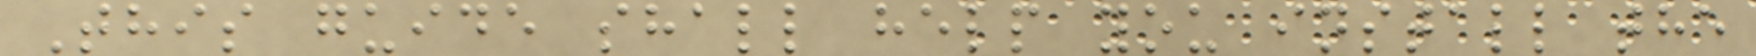This guide shall help you install the
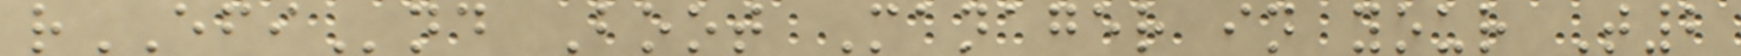rEFInd Boot Manager in your T2
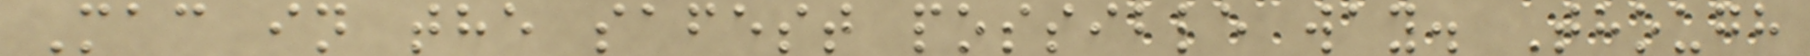Mac in the safest possible way. Though
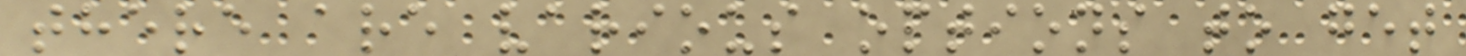there are various options to get
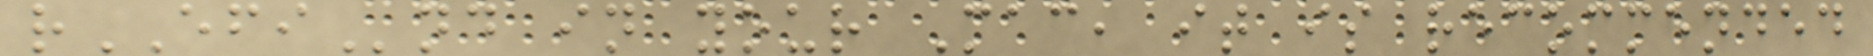rEFInd in your Mac, it is recommended
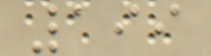199
